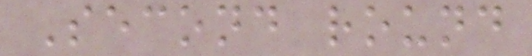Second round
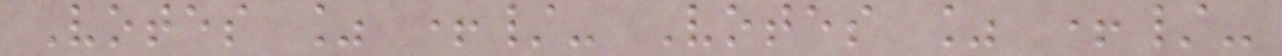Votes % +/- Votes % +/-
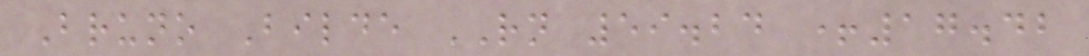Bruno Bilde RN 59.24 +17.42
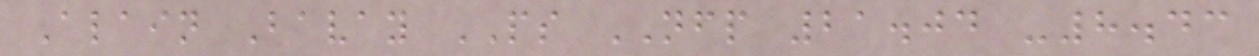Alain Bavay PS NFP 21.04 -8.43
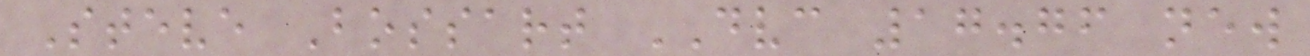Steve Bossart DVC 17.76 new
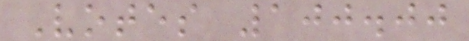Votes 100.00
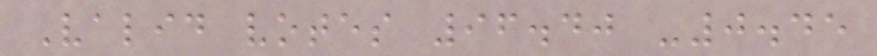Valid votes 96.40 -0.45
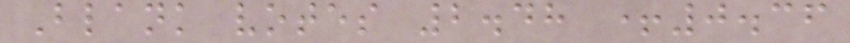Blank votes 2.48 +0.36
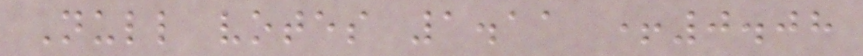Null votes 1.11 +0.08
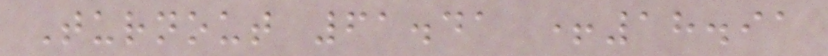Turnout 61.41 +18.91
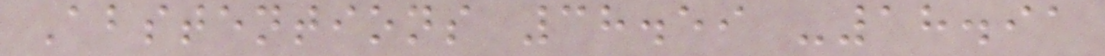Abstentions 38.59 -18.91
